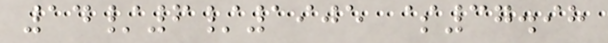14/6/1905 $37.98
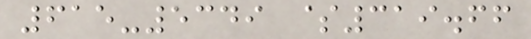615-5349 $319.66
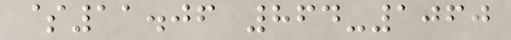$11.06 864-1060
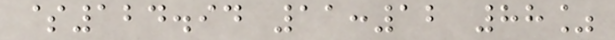$124.94 11:12 88%
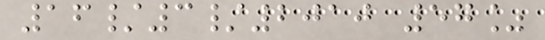16/3/2010 57%
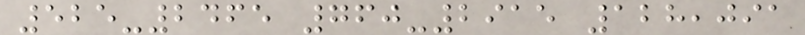525-2465 760-2915 128,091
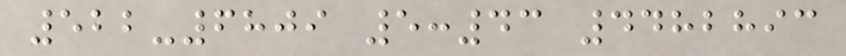522-6809 5:43 4482893
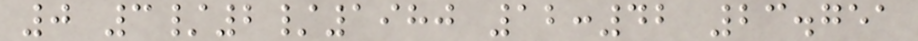0 3/2/1980 12:42 23.751
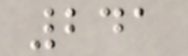241
